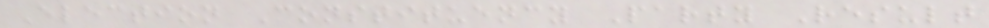Election Constituency Party Result
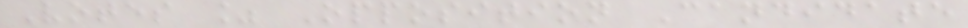Votes % Opposition Candidate
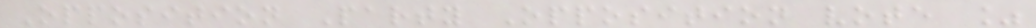Opposition Party Opposition vote %
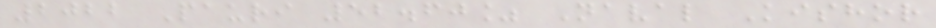2022 Pauri 52.60% Naval Kishor
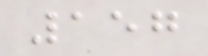157
